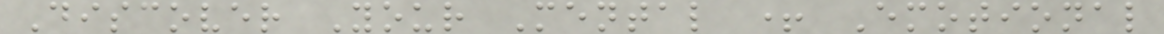Discover Your Mental + Emotional
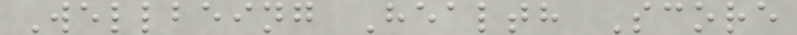Wellbeing Health Score
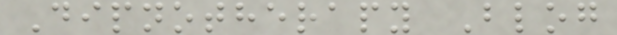Dipnotherapy Blog
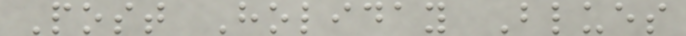Post Holiday Blues
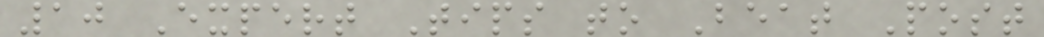10 Expert Tips to Beat Post
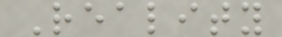Reality
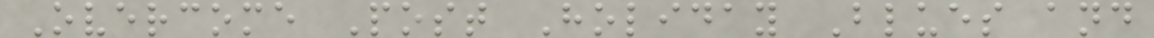Overcome Post Holiday Blues and
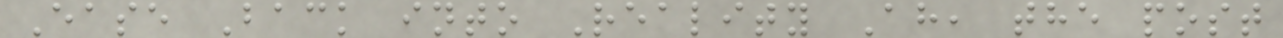Ease Back into Reality Ah, the post
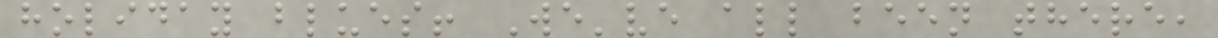holiday blues! We've all been there,
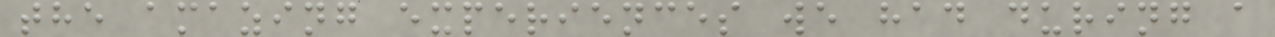the amazing experiences we had during a
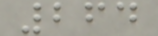264
